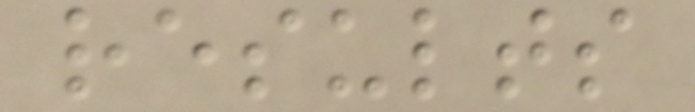results
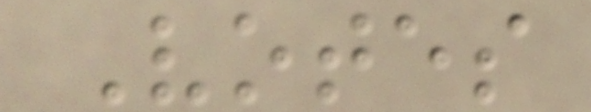Votes
